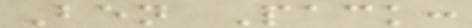Ben Pack:
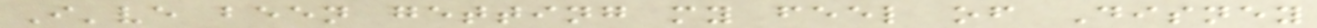I've been getting my feel of Disney
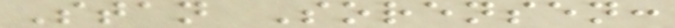Stan Sorensen:
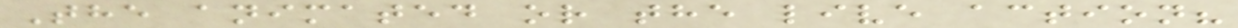The animated or the live action?
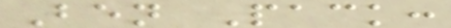Ben Pack:
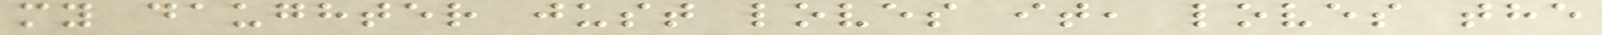my daughter just loves it, loves the
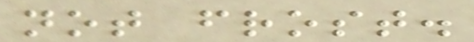not frost.
